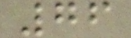76
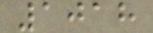1018
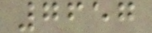7657
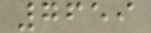7659
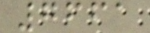7661
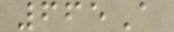665A
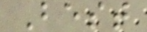Best
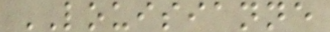LOUISIANNE
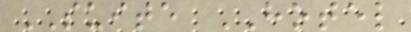SUITE HOTEL
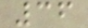36
